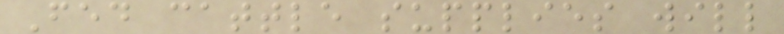Fed cattle supplies will
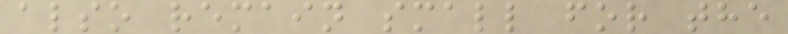also remain small for the
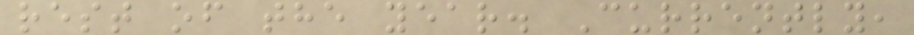rest of the year. Currently,
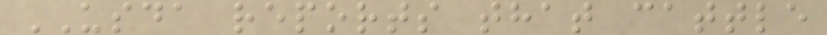USDA reports that cattle
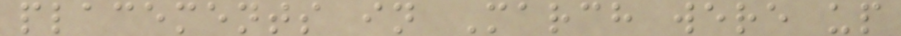placements in March were up
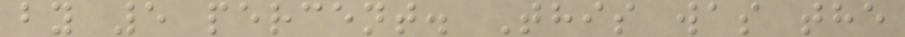by 5 percent. This was the
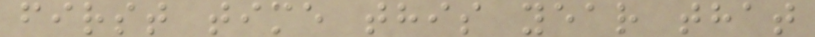first time this year that
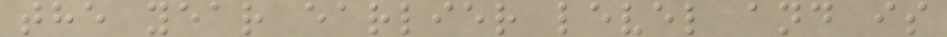the year earlier level and is
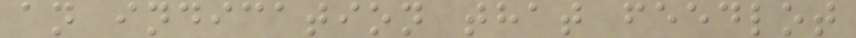an indication that feedlot
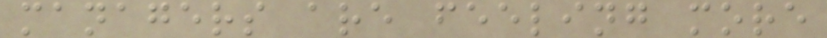managers are feeling more
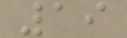19
